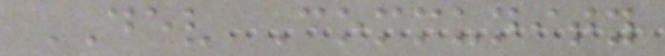DEV Community
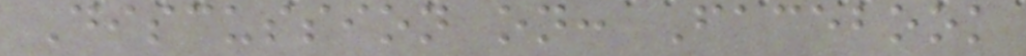Discussion on: Facebook
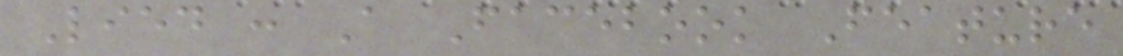Lied : A Facebook Feature
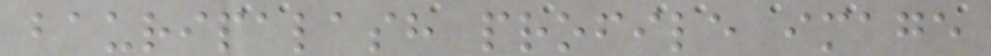bauripalash profile image
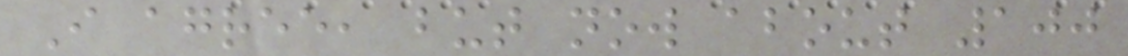I agree, but now about 100
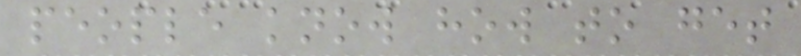people know how to get
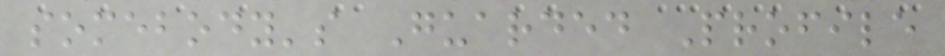somebody's Guarded Profile
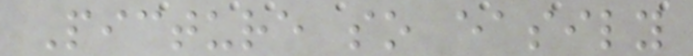Picture so easily
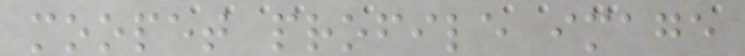moopet profile image
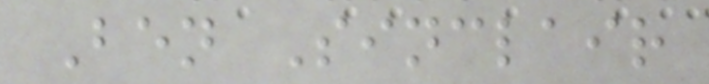Ben Sinclair
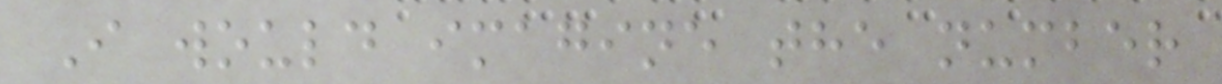I would imagine the number
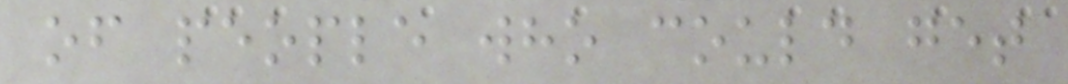of people who could get
